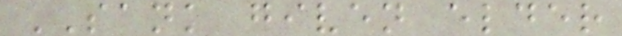SANK given elder
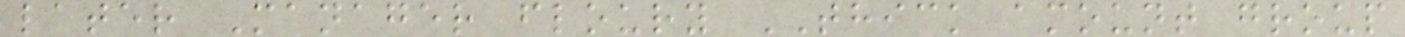later Manager floury THICK amount group
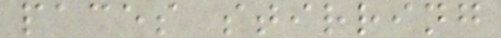paces stirring
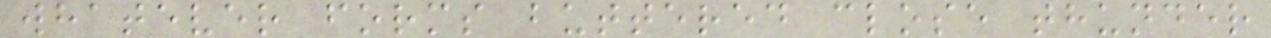whatever forms buttered close thunder
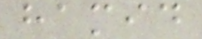hamid
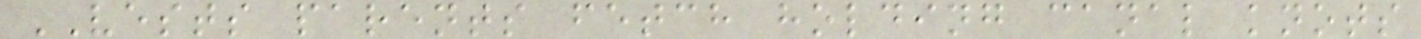VESTS parents fetch holding canal knots
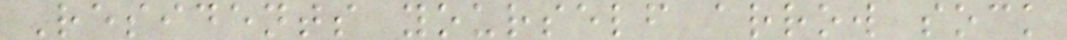Residents yourself arrow sock
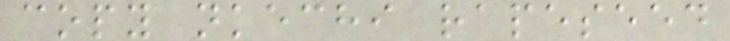copy nkechi rapeseed
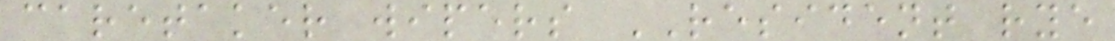caretaker wipers RESIDENT rye
